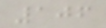106
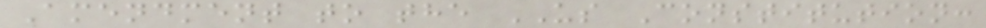Amendment to the US Constitution:
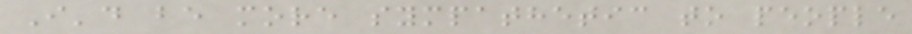I'd be more sympathetic to people
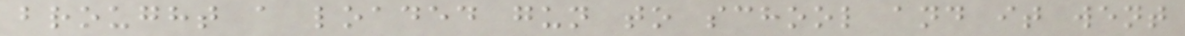brought a loaded gun to school and it went
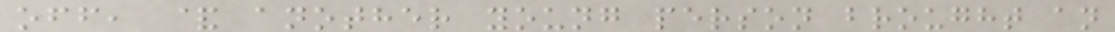off, & another young person brought an
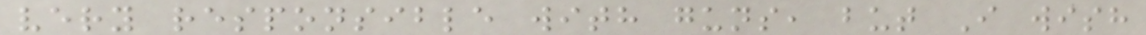very responsible with guns, but I wish
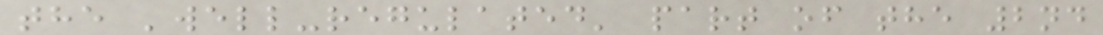the 'well-regulated' part of the 2nd
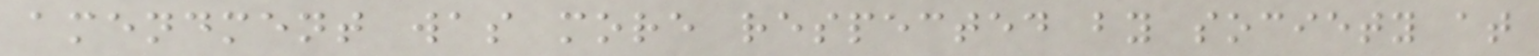amendment was more respected by society at
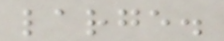large.
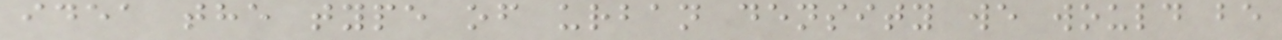idea the type of urban density we would be
